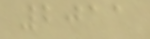2011
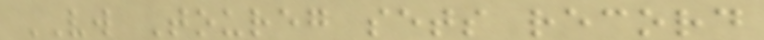VW Toureg sets record
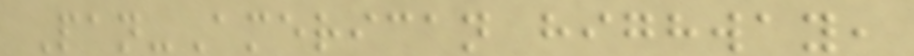Pan-American highway,
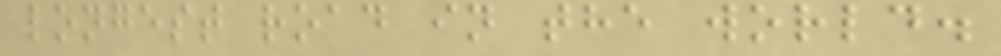longest road in the world.
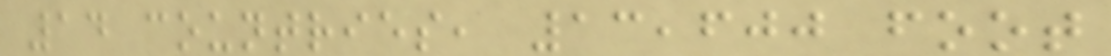14 countries, 13,600 foot
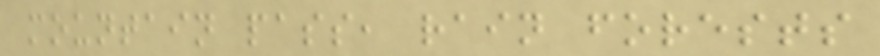mountain pass, rain forests
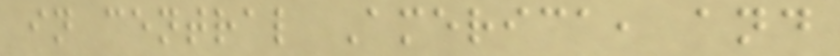in central America, and
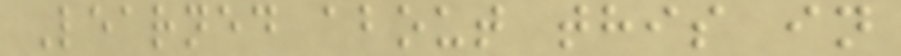Learned about this in
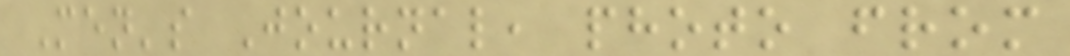Men's Journal, photo from
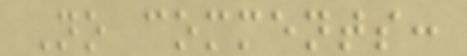No comments:
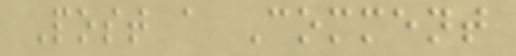Post a Comment
